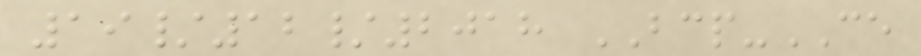19/12/2018 BCP-CE
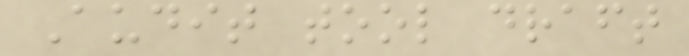Audit tool draft
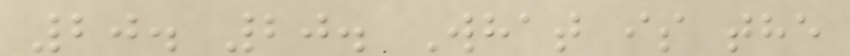20. 20. What is the
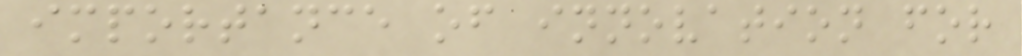importance of innovation for
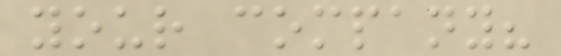your company?
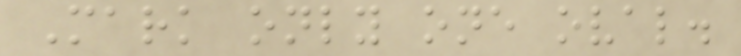Mark only one oval.
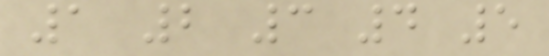1 2 3 4 5
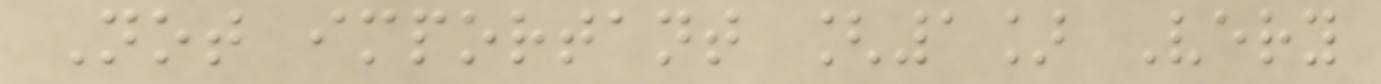Not important [1] Very
